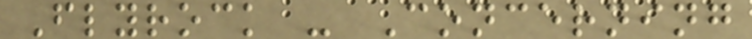Flyrock - Concerning
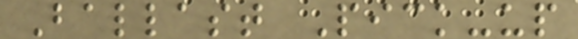Ballast Pick-up
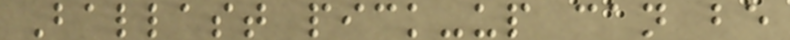Ballast pick-up can be
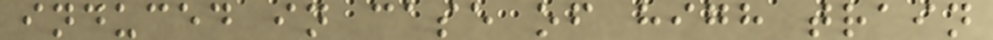induced in case of high train
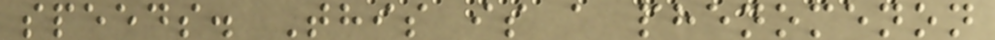speeds. This is a phenomenon
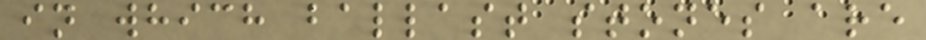in which ballast stones are
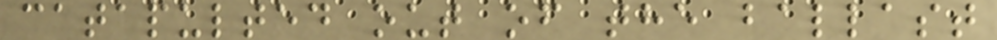catapulted out of the ballast
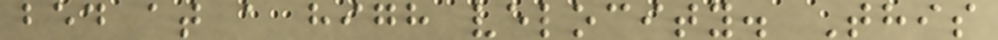bed at a high velocity. This
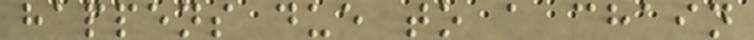happens due to a chain
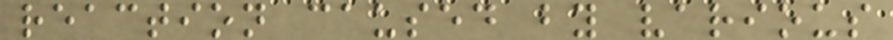reaction caused by various
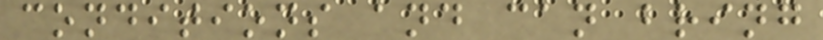conditions and can bring
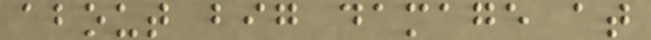about big damage at
